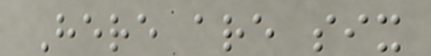Here are six
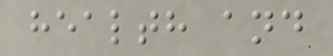health and
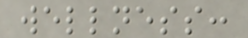wellness:
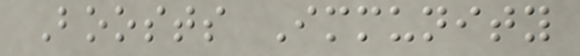Boosts Immunity
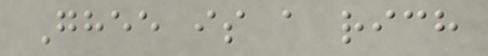Ghee is a rich
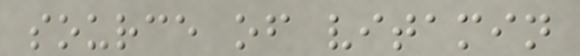source of vitamin
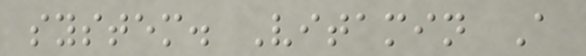system. Vitamin A
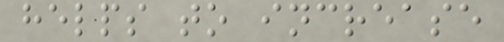helps to increase
